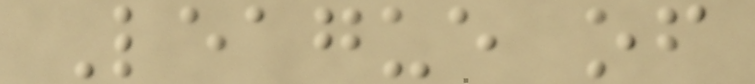League of
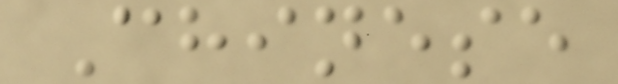Chinese
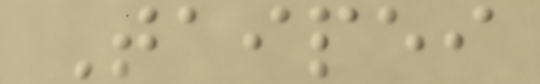Taipei
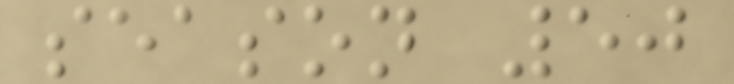season 50
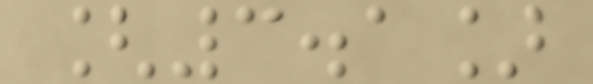[3.1]
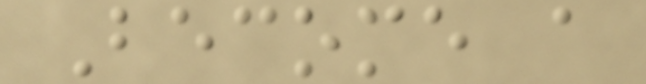Become a
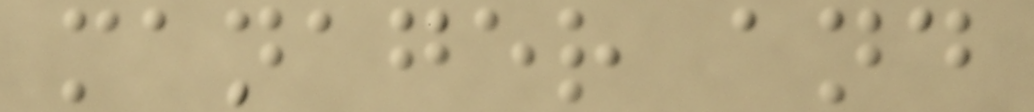manager and
